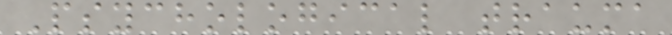Psychological trauma
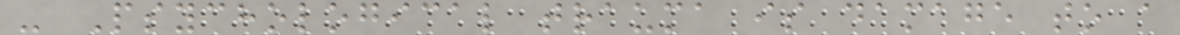- Psychological trauma is damage to a
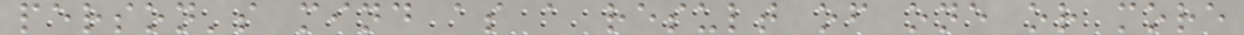person's mind as a result of one or more
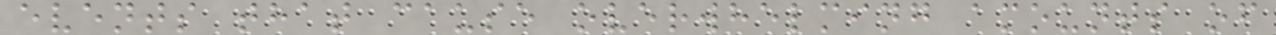events that cause overwhelming amounts of
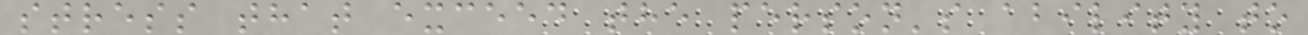stress that exceed the person's ability to
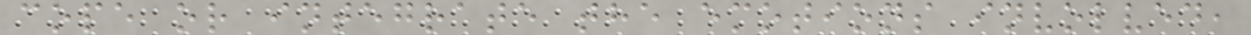cope or integrate the emotions involved,
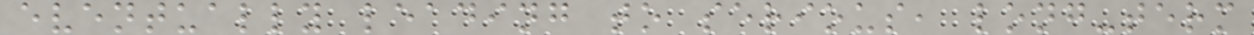eventually leading to serious, long-term
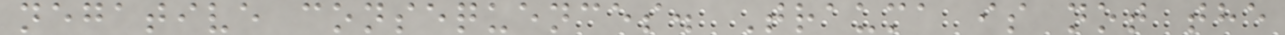negative consequences. Trauma is not the
